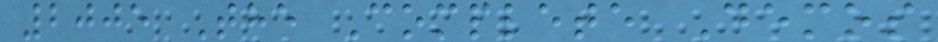2005 The Complete Demos
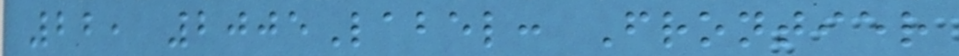22, 2005Label: Frontier
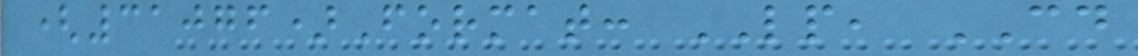(31076)Format: LP, CD
